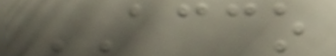ACCO
